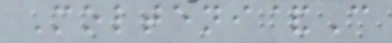Molteni&C
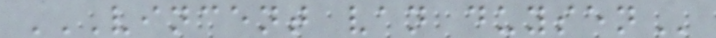VINCENT VAN DUYSEN
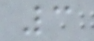3
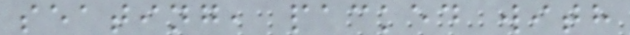seating, packed with
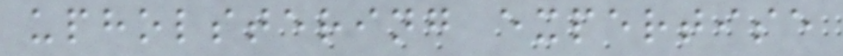upholstering expertise
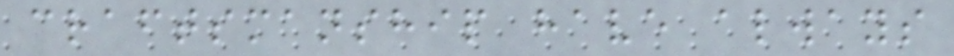craftsmanship have always
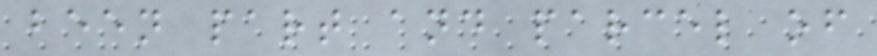been part and parcel of
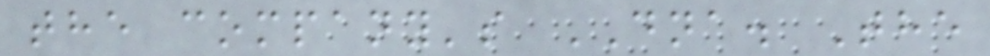the company's DNA. The
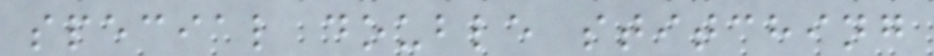special double stitching
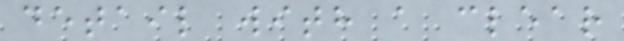detail with a clear
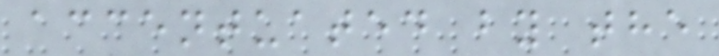accentuated by the
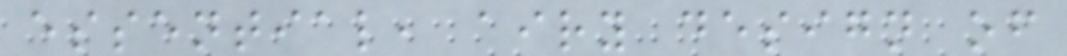essential, airy design of
